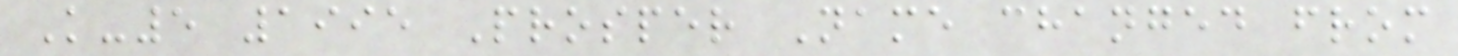K-5 1995 Prosper Name changed from
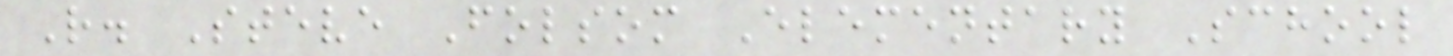R. Steve Folsom Elementary School
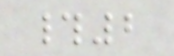#2
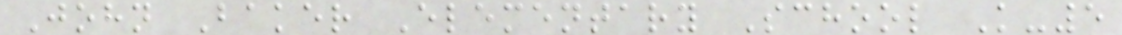John Baker Elementary School K-5
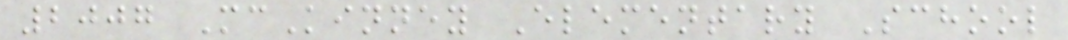2007 McKinney Elementary School
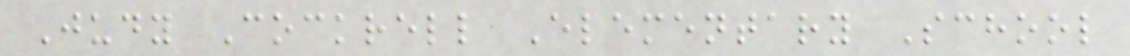Judy Cockrell Elementary School
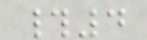#4
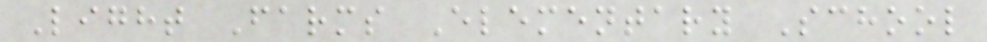Light Farms Elementary School
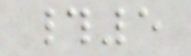#5
